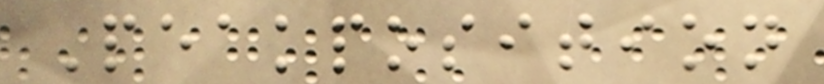Peakposition
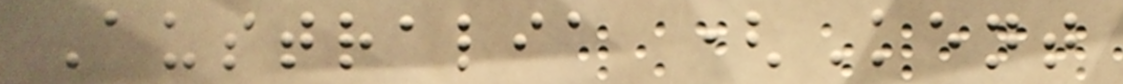Australia (Kent
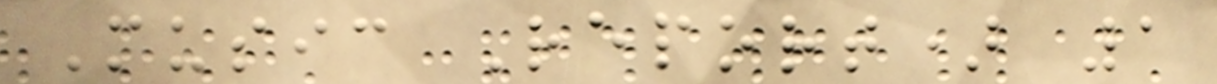Music Report) 1
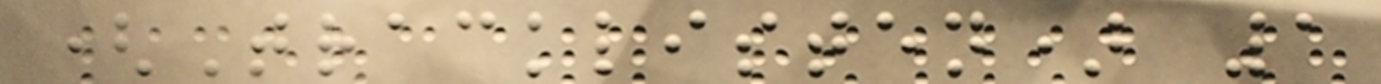(Tracklisten) 1
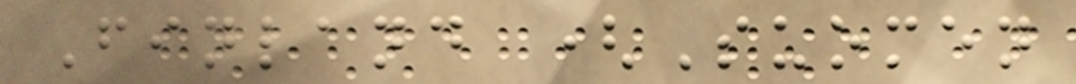Finland (Suomen
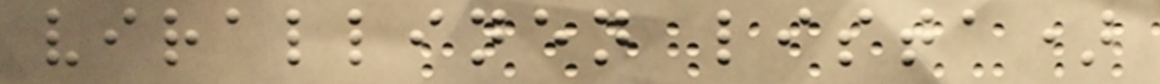virallinen lista)
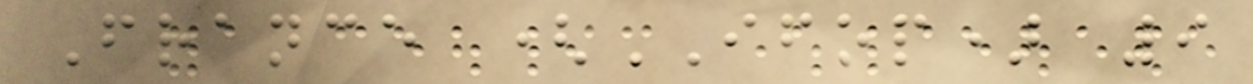France (IFOP) 9
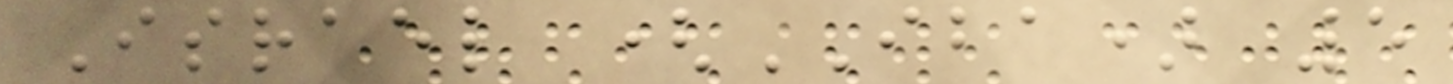Israel (IBA) 5
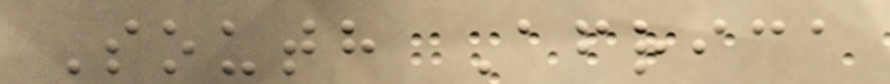South Africa
